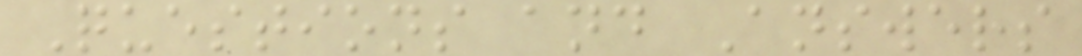Questions and Answers
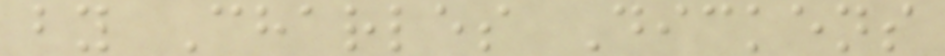by Charles Dickens
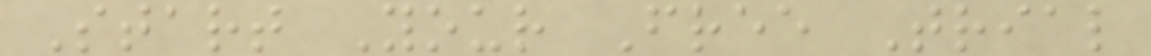Start Your Free Trial
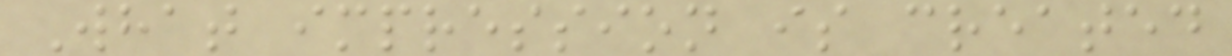What impression is created
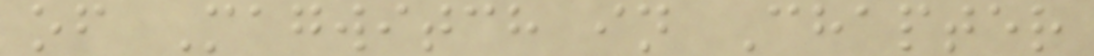of Magwitch in Chapter
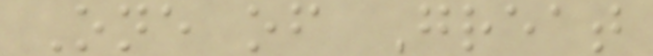One of Great
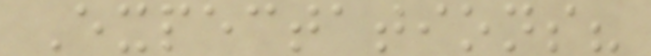Expectations?
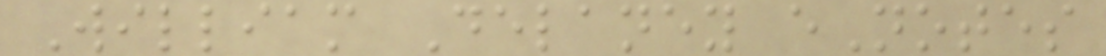William Delaney eNotes
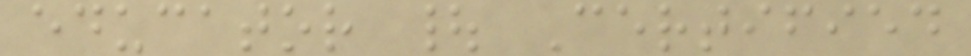educator | Certified
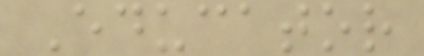Educator
